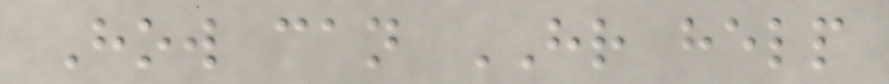How can HR help
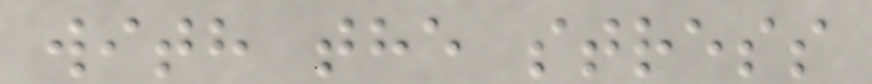with the stress
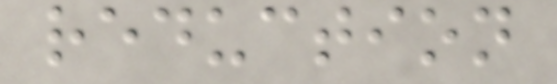reduction
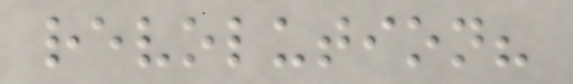revolution?
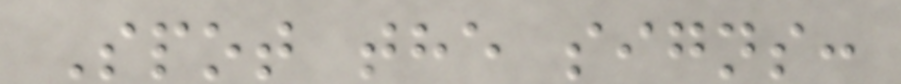Spot the signs:
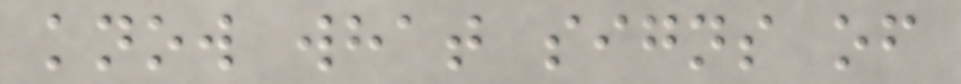know what signs of
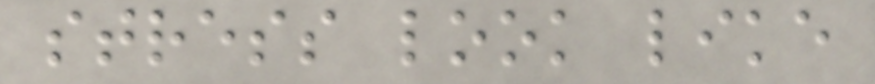stress look like
